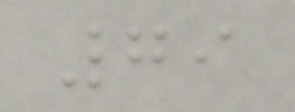79
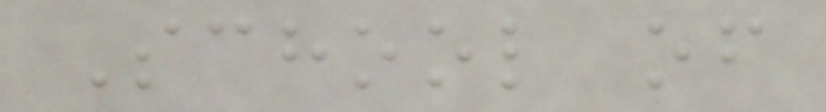School of
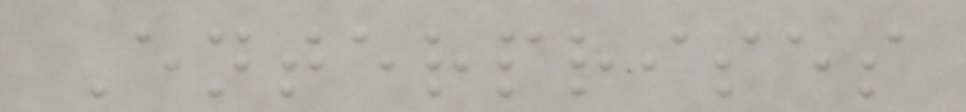Enterprises
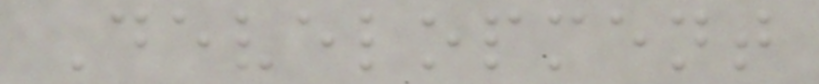Development
